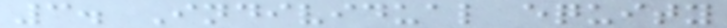3. Individual equity
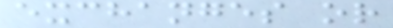exchanges or
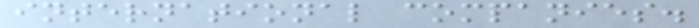international companies.
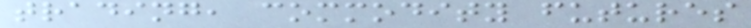trading, commodity futures
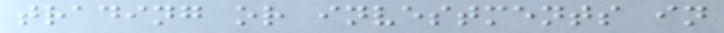trading or investments in
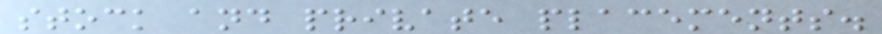stock and private placements.
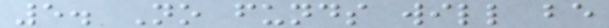5. No funds will be
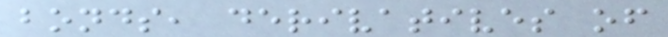bonds, derivatives of
